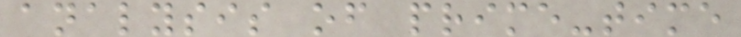analysis of prime-time
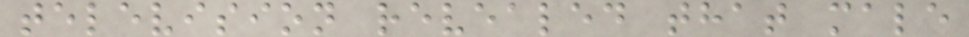television revealed that male
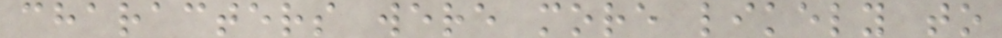characters were more likely to
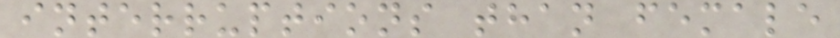interruptions than female
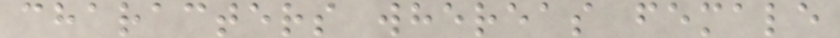characters whereas female
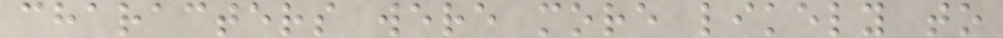characters were more likely to
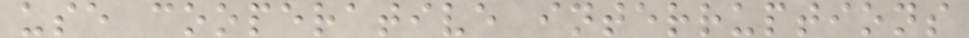use cooperative interruptions
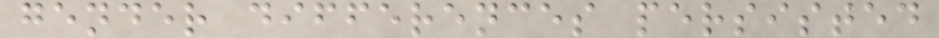gender differences persisted
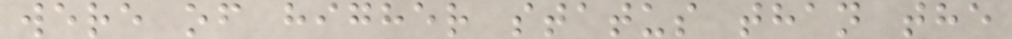were of higher status than the
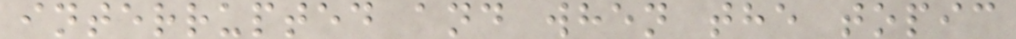interrupted and when the topic
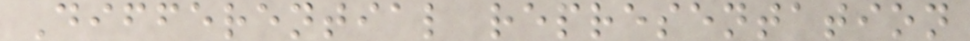Differential representation
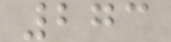273
